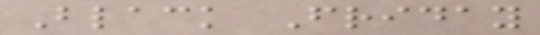Black Friday
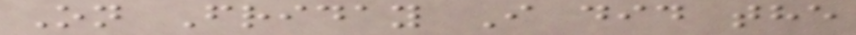On Friday I did the
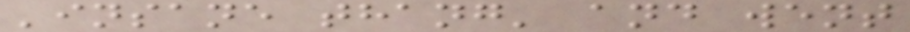'insane thang' and went
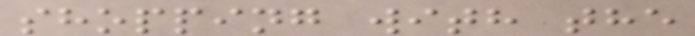shopping with the
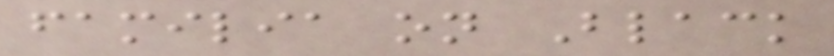familia on Black
